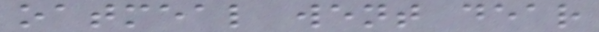oatmeal went dear
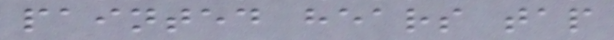painted hears tap
